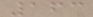163
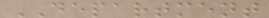DEPARTMENT
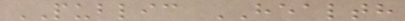PUBLIC HEALTH
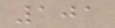101
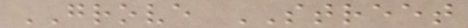GROVE STREET
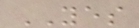YES
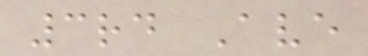3rd Ave
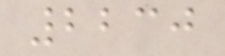2230
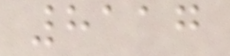8117
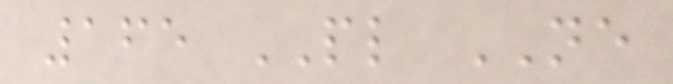165 PL NE
